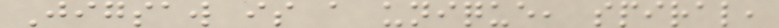Jigsaw is a unique, spiral,
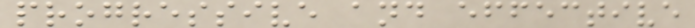progressive and effective
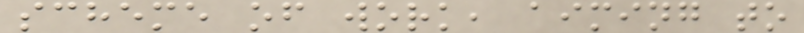scheme of work, aiming to
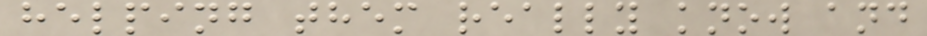helping them really know and
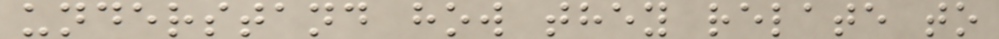understand how they relate to
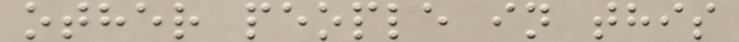other people in this
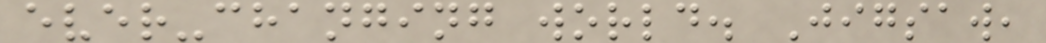ever-changing world. Jigsaw,
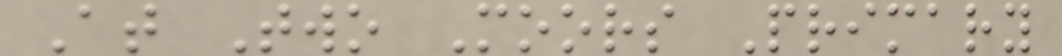At Two Moors Primary
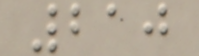210
